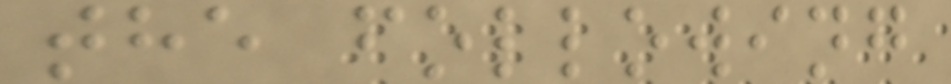the following
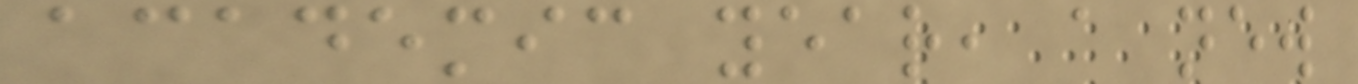academic year, a new
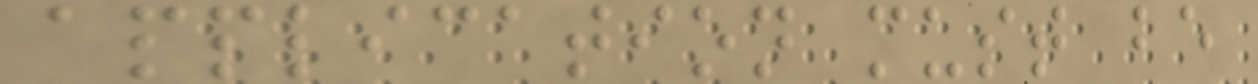application must be
